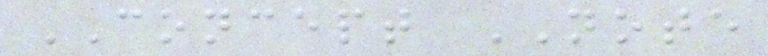CONCEPT NOTE
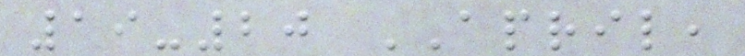19-20 APRIL,
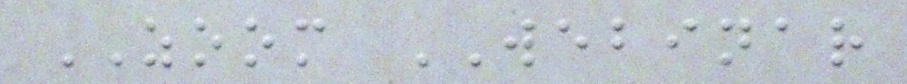ZOOM WEBINAR
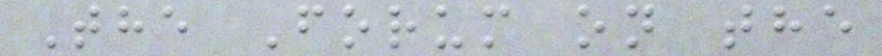The Forum on the
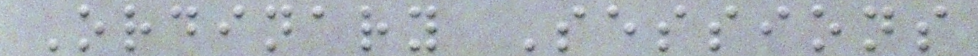Ordinary Sessions
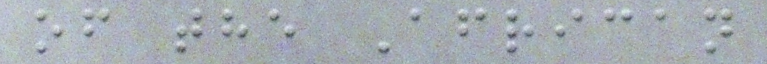of the African
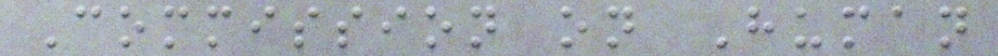Commission on Human
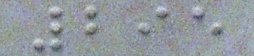295
